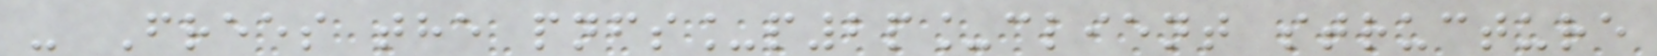- Frees the pnfs_p2p_client structure
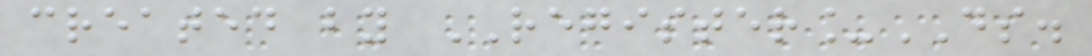created by REGISTER_DS.
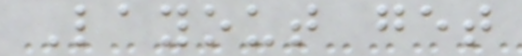Layout get
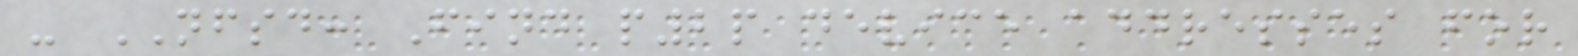- NFSD: Find p2p device addresses for
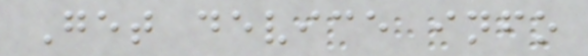Get device info
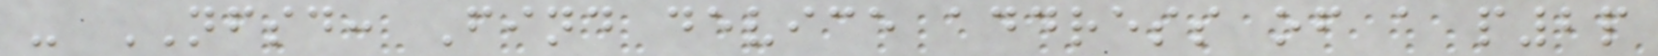- NFSD: Find device address of a p2p
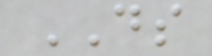DS
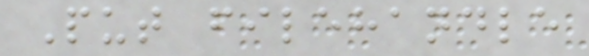Put filehandle
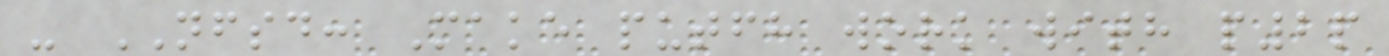- NFSD: Make putfh work with p2p
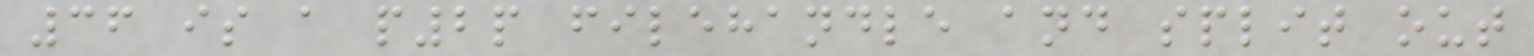36 is a p2p filehandle and split out
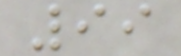99
